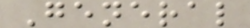General
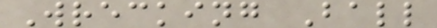Wrecking Ball
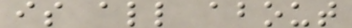is all about
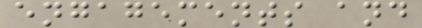engagements and
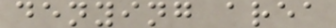denying area
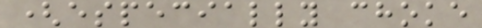(especially choke
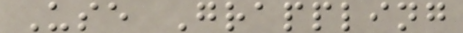Use Grappling
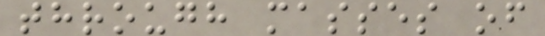through masses of
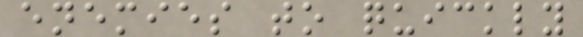enemies to quickly
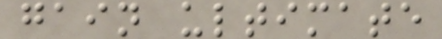gain ultimate
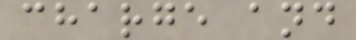charge and
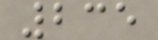235
